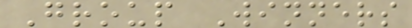Group Winners
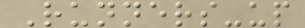Runners-up
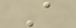A
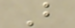B
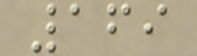169
